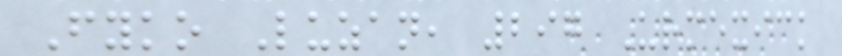Fyko Luzan, 297 Urmexick
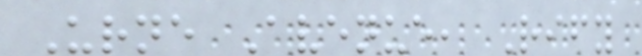Urne Avenue, Rify
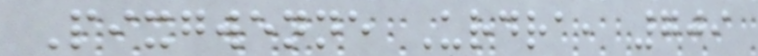Pixgwenne Urdra, 709
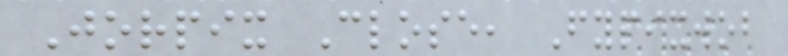Jorpix Close, Fypixwob
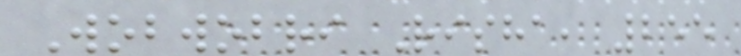Wobwobri Risha, 255
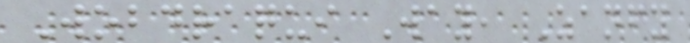Wobdraqui Way, Zanfy
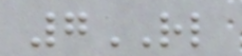7RL
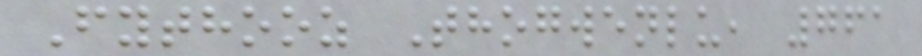Fythooz Thogwenlu, 761
